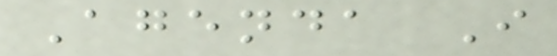Agenda I
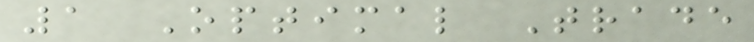1 Optimal Trade
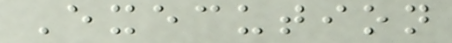Execution
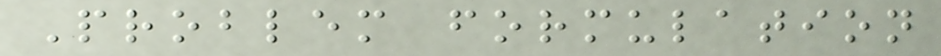Problem formulation
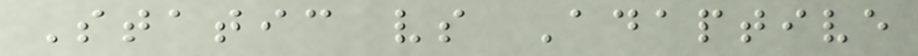Static vs Adaptive
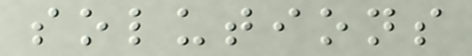solutions
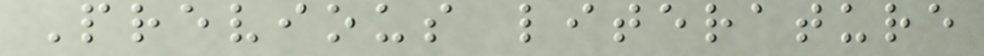Previous literature
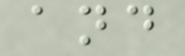and
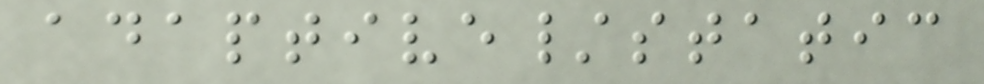adaptive/static
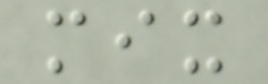mix
